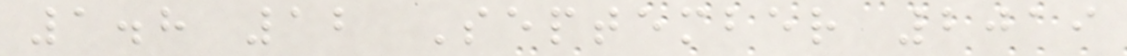1.8 12 September 2019
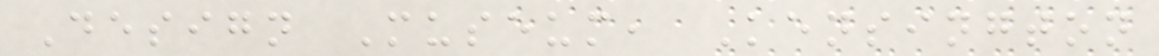Design Museum, Kensington
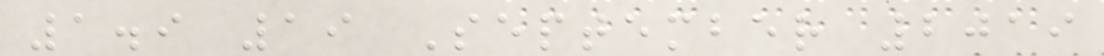1.9 19 September 2019
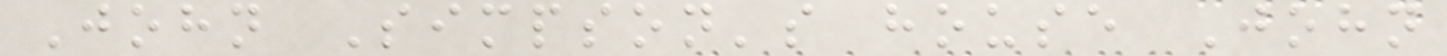John Simpson's house John
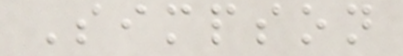Simpson
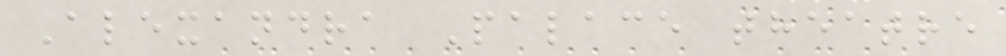Alexandra Palace theatre
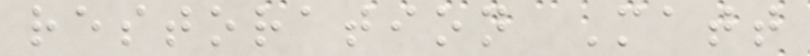restoration Matt
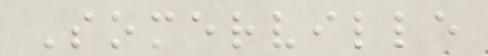Somerville
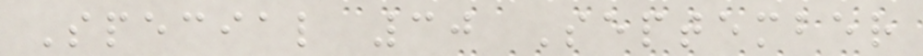Special 30 September
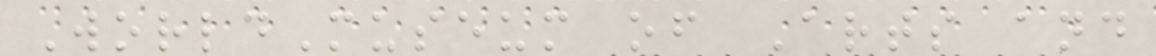WorldMuseum of Arts and
